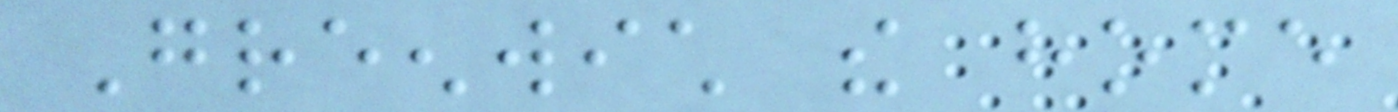Greenwich the home
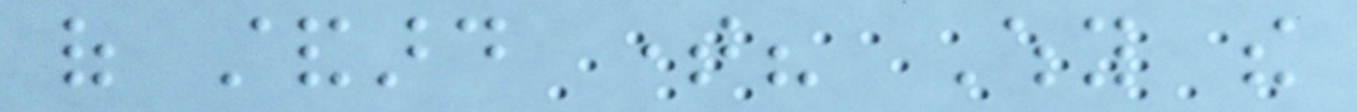of standard time? Why the
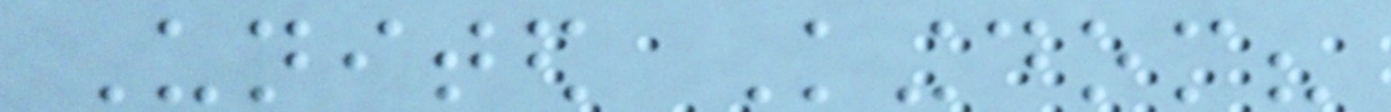United Kingdom?
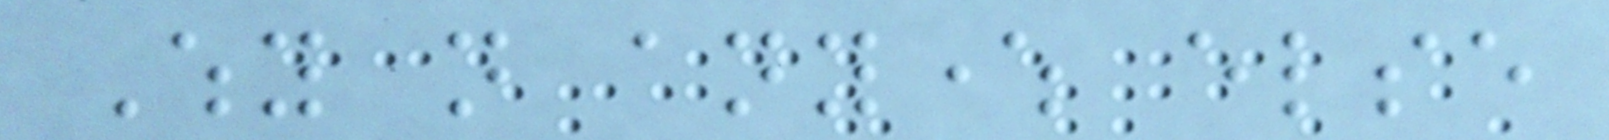Why not anywhere else
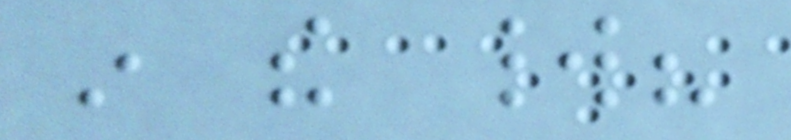in the world?
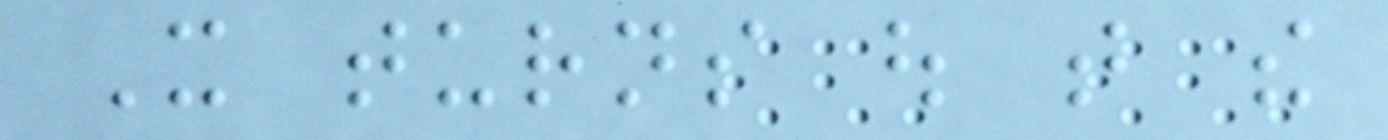It turns out that the
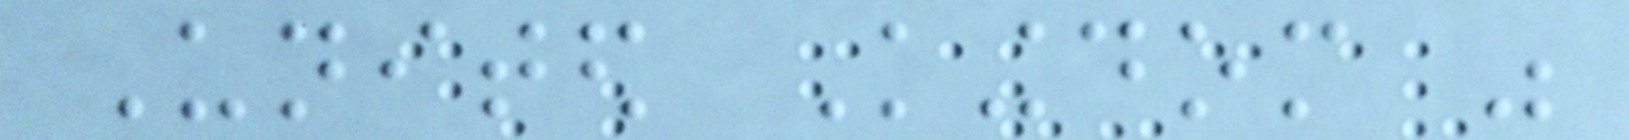United Kingdom was
